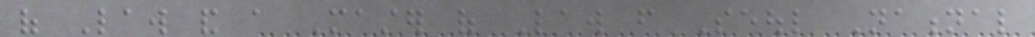of Law and a Master of Law from Seoul National
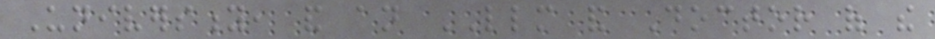University, and an LLM and Doctor of the
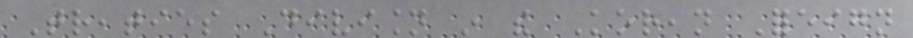Treaties Division in the Korean Foreign
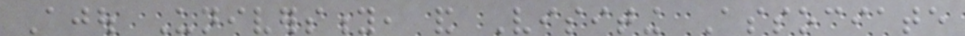Ajou University, and Visiting Associate
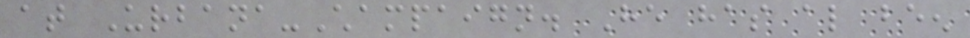at Urbana-Champaign. He has also been
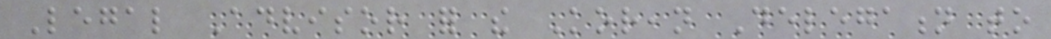Legal Advisor for the Korean Delegation to
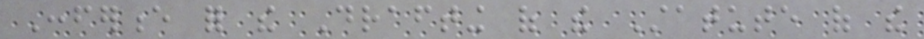Conference for the Drafting of the Statute of the
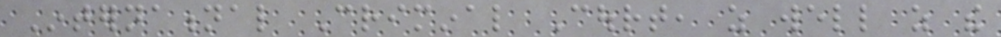International Criminal Court, as well as the
